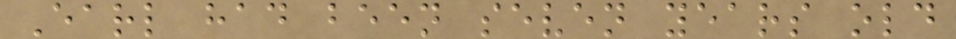Earl had been seven years old
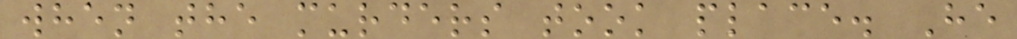when the murders took place. He
